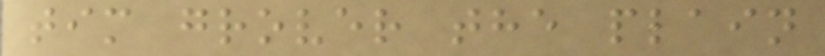tim grover the plain
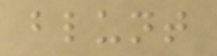blunt
